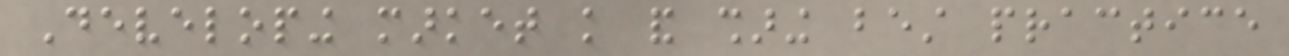Developing market knowledge and sharing best practice
